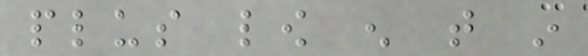plus low enough that in
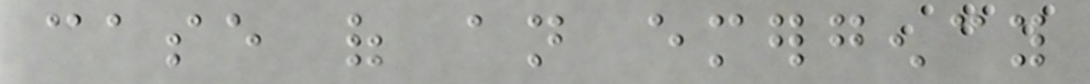case of an emergency
